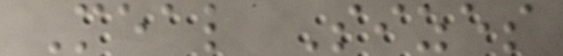Meal Sizes
